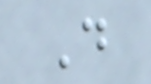D
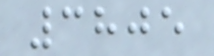3805
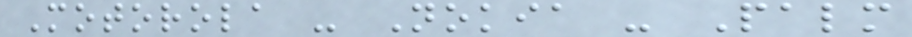Motorola - Nokia - Palm
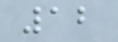12
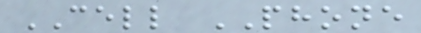CELL PHONE
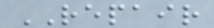REPAIR
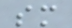sm
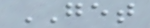GET
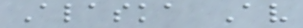Alaska Av
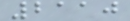2110
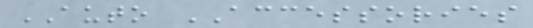AUTO ACCESSORIES
